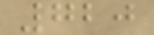720
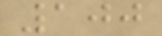100
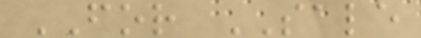FOR SALE
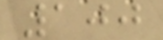100
